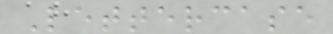Lettercase
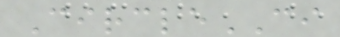CircleCI
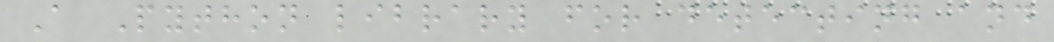A Python library for detecting and
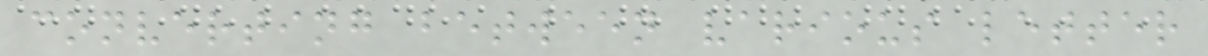converting between various letter
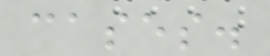cases.
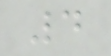4
